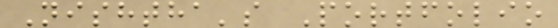Nishtha's Portfolio
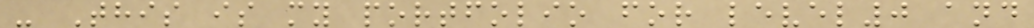- This is my portfolio for level0 and
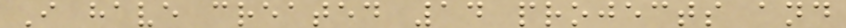I have created 14 projects and
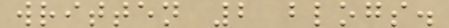written 2 blogs.
